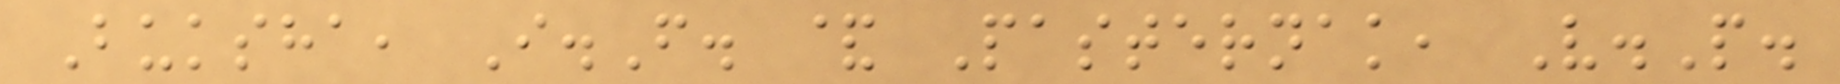Buksha, I.F. & Pasternak, V.P.
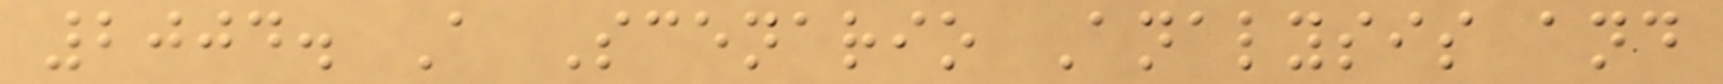2004. A Scenario Analysis and
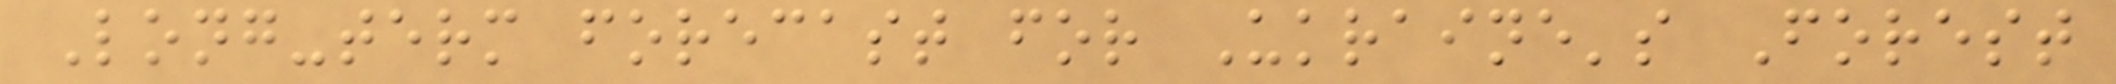Long-term forecast for Ukraine's Forest
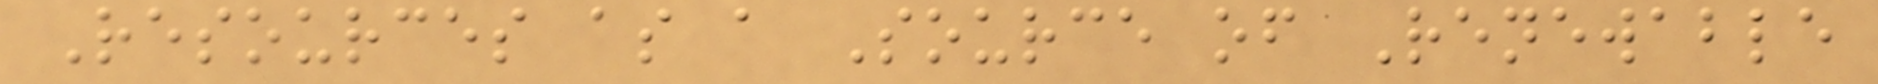Resources as a Source of Renewable
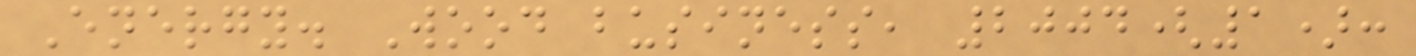Energy. Wood business, 2004(1):
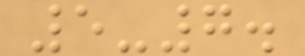5-7.
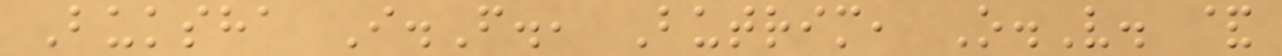Buksha I.F., Butrim, O.V. &
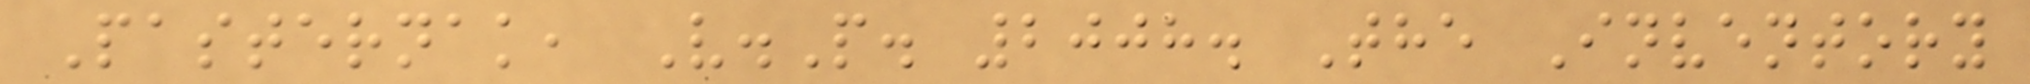Pasternak, V.P. 2008. The Inventory
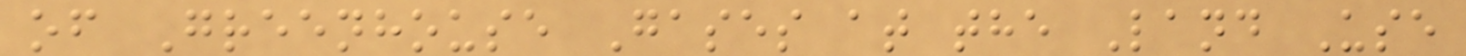of Greenhouse Gases at the Land Use
